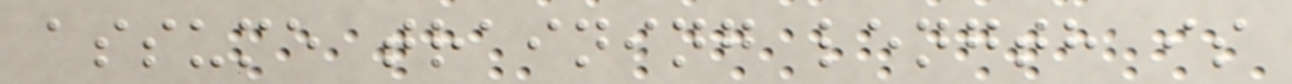assume training length is
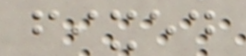fixed
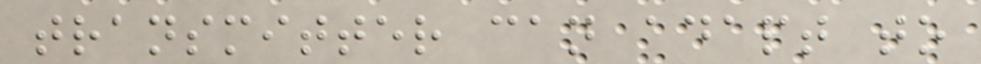transmitter can adapt to
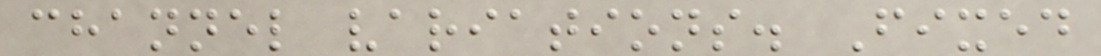channel variations. Fixed
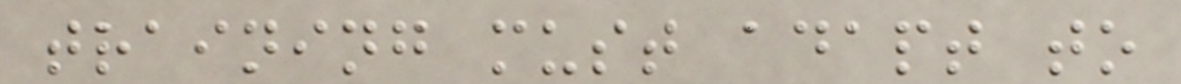training must adapt to
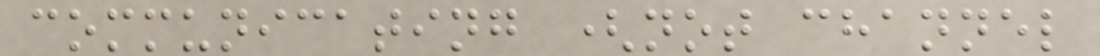communicating (not channel
